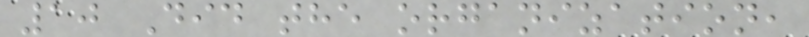10 Did the organization,
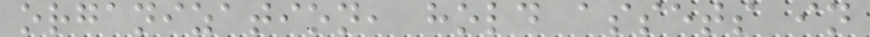organization, hold assets in
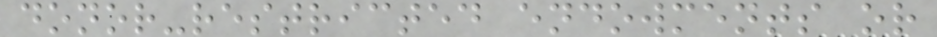donor-restricted endowments or
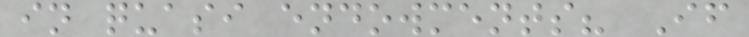in quasi endowments? If
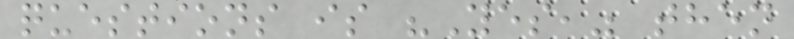questions is "Yes," then
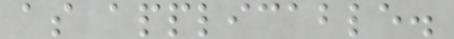as applicable.
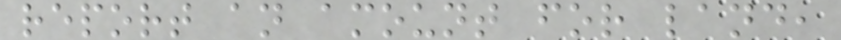report an amount for land,
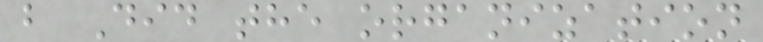b Did the organization
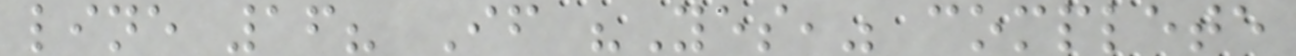line 16? If "Yes," complete
